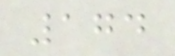174
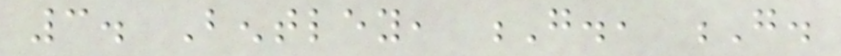3. Bentley, G., G.
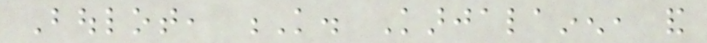Boulot, K. Karjalainen, and
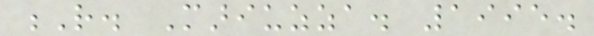R. Mariuzza. 1995.
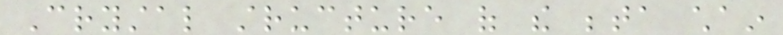Crystal structure of the beta chain
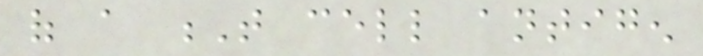of a T cell antigen
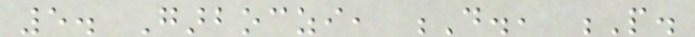5. Garboczi, D., P.
